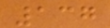137
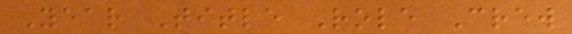Year Title Role Crew
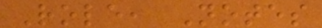Role, Notes
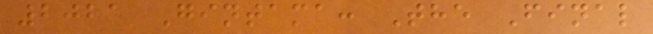2021 Gintama: The Final
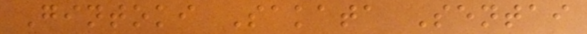Gintoki Sakata Sentai
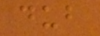dub
